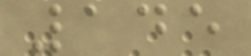145
